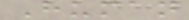Human
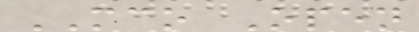MCO Open
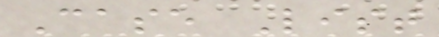Case List
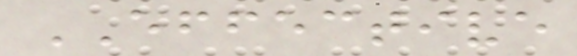EFFECTIVE
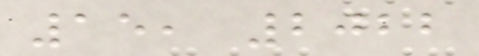15, 2022
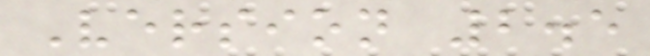Version 2.5
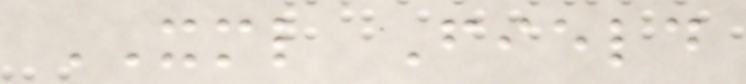XML Field
